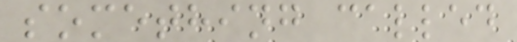something called
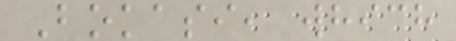Bokasi, which
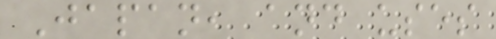Japan, and uses
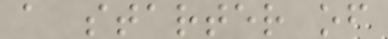a starter of
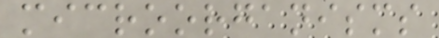microorganisms
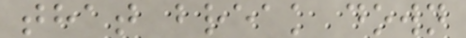that break down
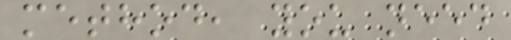method, you need
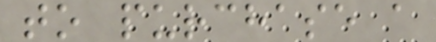to purchase a
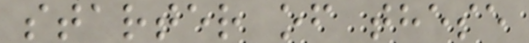starter of these
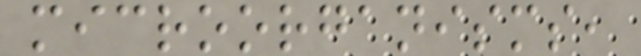microorganisms,
